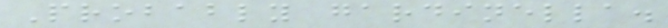Probably gardinella.
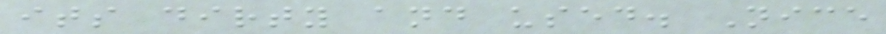its dirty and used. Nice
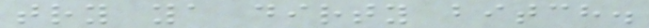try ya dirty bitch.
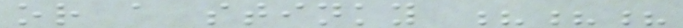or a stinky ???
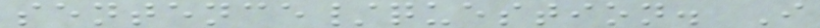sentence/question. I
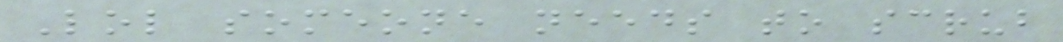Lol someone needs to scrub
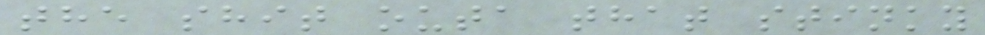the shit outa that stinky
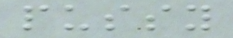pussy
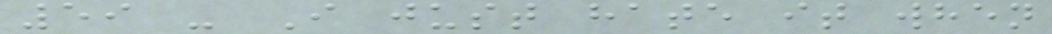59 - I just hate it when
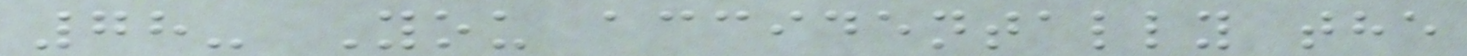78- You accidentally the
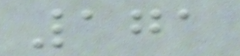171
